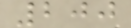200
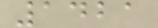1421
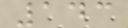143
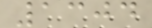1304
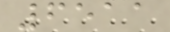6511
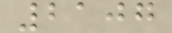2107
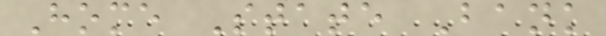Home State Bank
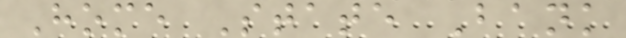Home State Bank
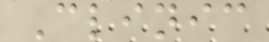Clinic
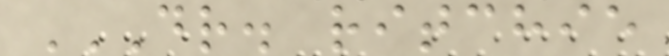DR. RITCHIE
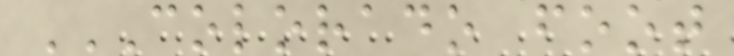COLORADO FOOT
